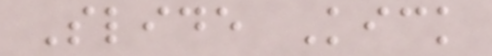Slide Kick
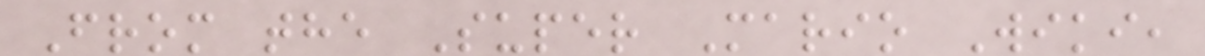From the Super Mario Wiki,
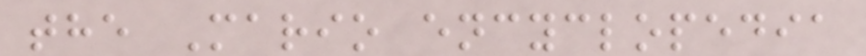the Mario encyclopedia
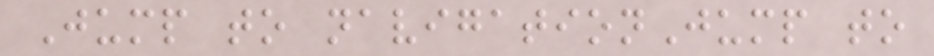Jump to navigationJump to
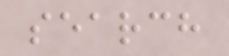search
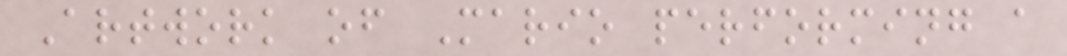Artwork of Mario performing a
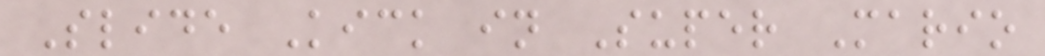Slide Kick in Super Mario
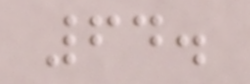64.
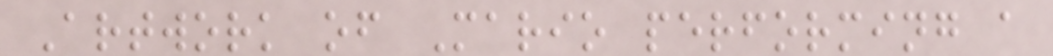Artwork of Mario performing a
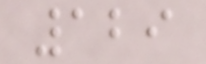129
